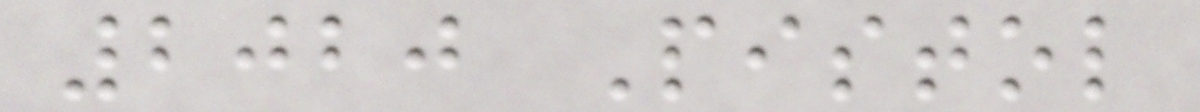2020 Pistol
